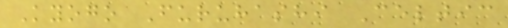Kyogo Furuhashi Celtic
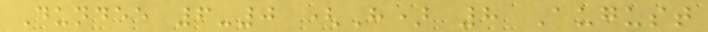Dundee 6-0 (H) 8 August
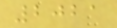2021
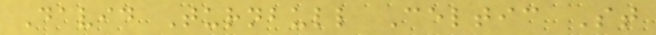David Turnbull Celtic St
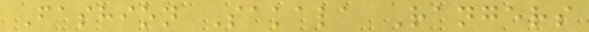Fashion Sakala Rangers
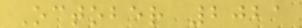October 2021
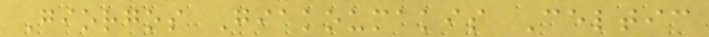Giorgos Giakoumakis Celtic
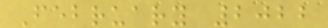February 2022
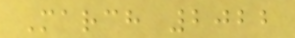March 2022
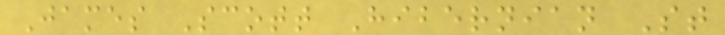James Scott Hibernian St
